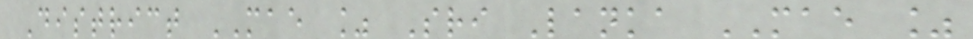District MAE % Sri Lanka MAE %
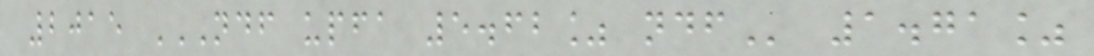2015 NDF UPFA 5.62% NDF 1.71%
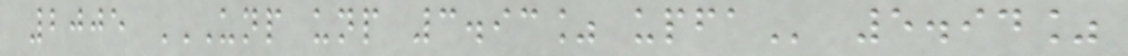2005 UNP UNP 3.93% UPFA 5.94%
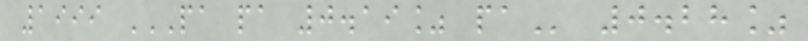1999 PA PA 0.19% PA 0.28%
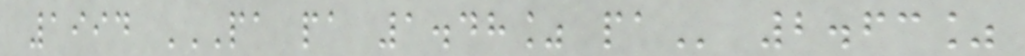1994 PA PA 1.48% PA 2.63%
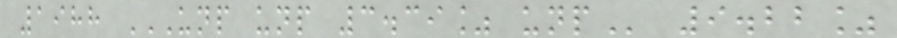1988 UNP UNP 3.39% UNP 9.22%
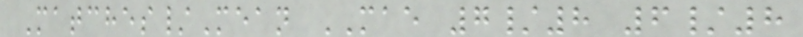Matches/Mean MAE 7/8 6/8
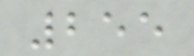255
